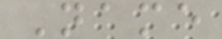Name
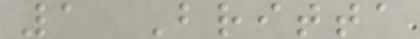1 Britta
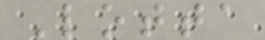Lotta
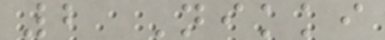2 Nikki
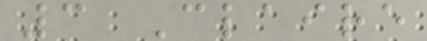3 Claire
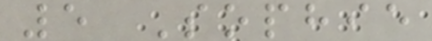5 Sophie
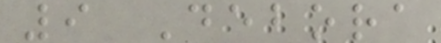9 Debora
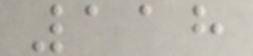118
